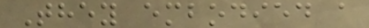They embodied a
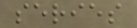series
